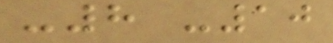-8 -10
